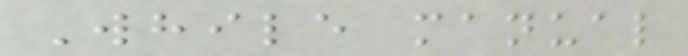While manual
